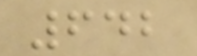642
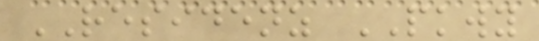RESIDENZ PKWY
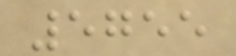5755
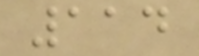114
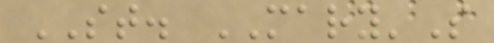ST. MARY'S
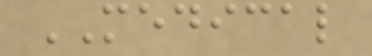MEDICAL
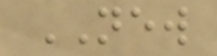NEW
